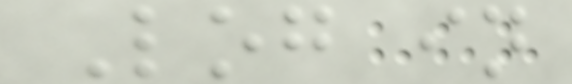Log in
